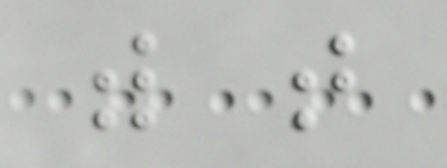with that
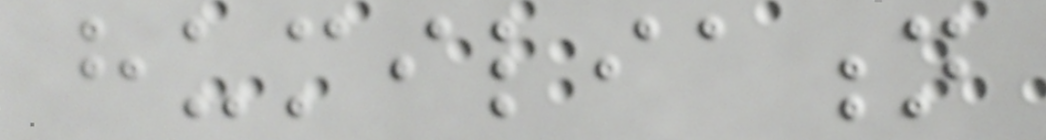humiliation
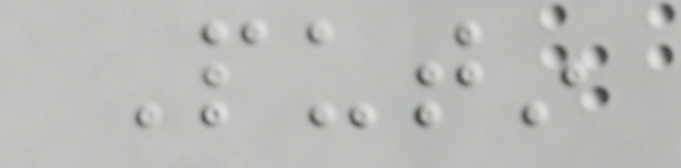Putin
